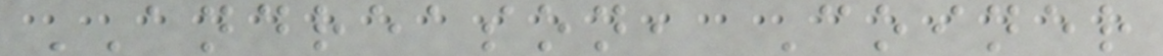ANDREASON, Coiner
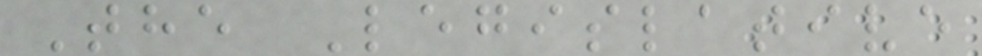The Legislative
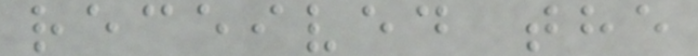received the
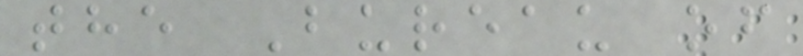the Bureau of
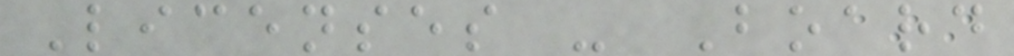Licenses - Board
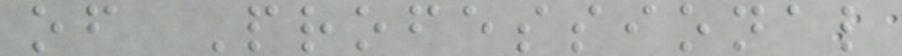of Professional
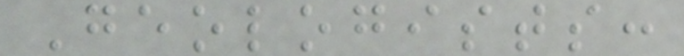Geologists:
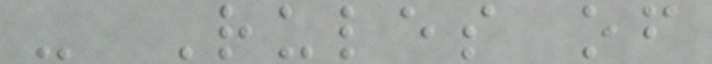- Rules of
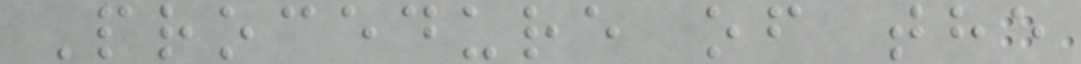Procedure of the
